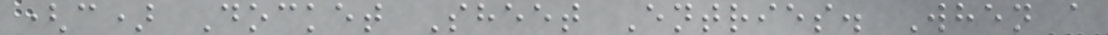(c) Docket Sheet Entries. When a
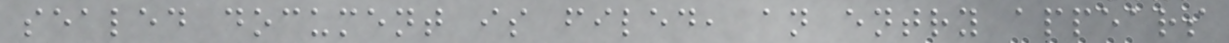sealed document is filed, an entry appears
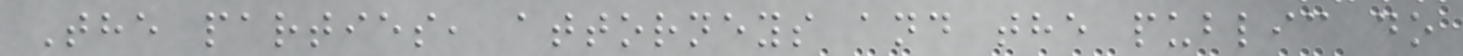The parties, attorneys and the public do
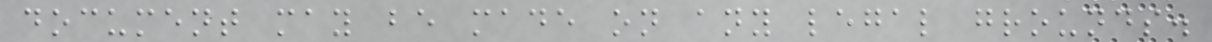document may be made on any legal grounds.
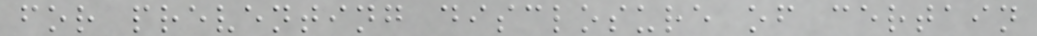for preventing disclosure of certain
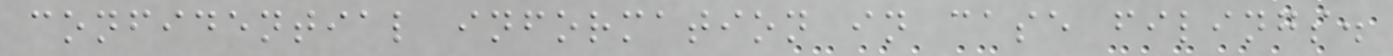confidential information in case filings.
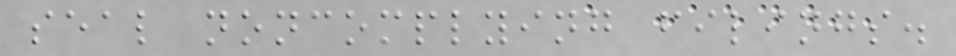seal noncomplying filings.
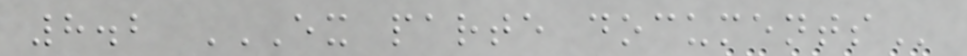8.2 EX PARTE DOCUMENTS
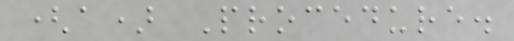(a) Procedure.
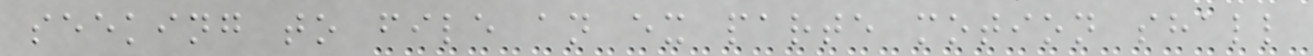seeking to file an ex parte motion shall
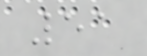51
